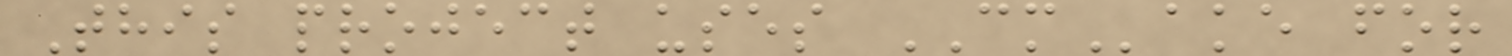This project uses CMake for
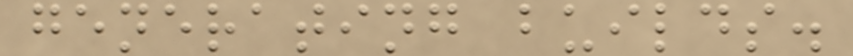generating builds.
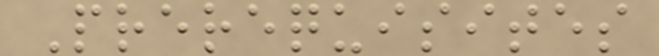Prerequisites
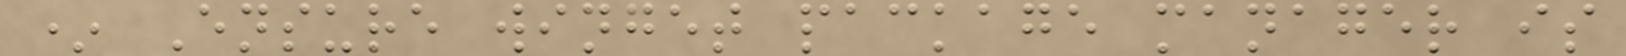* Ensure winget package manager is
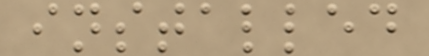installed
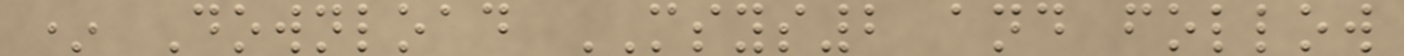* Download MSYS2 and follow
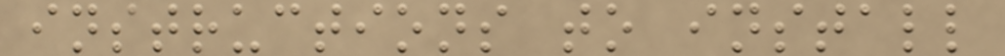instructions to install
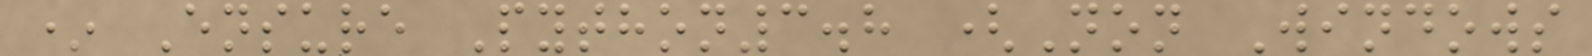* Ensure Python3.8 (Non Windows
